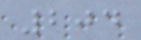204
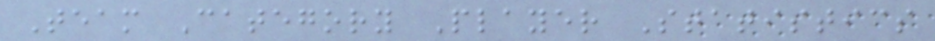Team Category Player Statistics
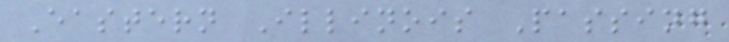Eastern Illinois Passing
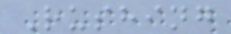Rushing
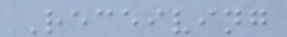Receiving
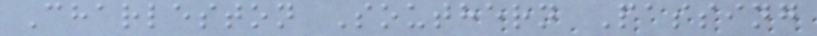Charleston Southern Passing
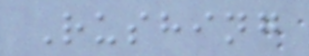Rushing
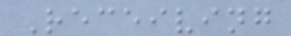Receiving
